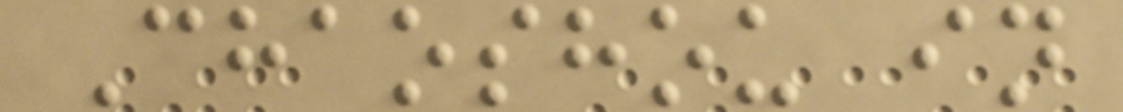Chaoshou in
